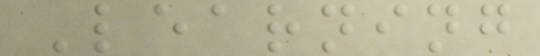Learning
